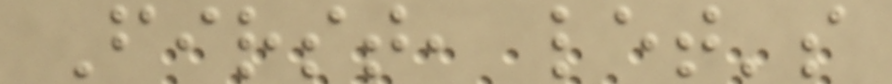First, let's
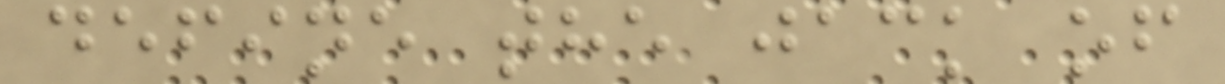define the jack of
